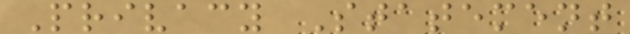Privacy Statement
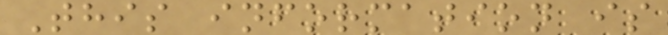This information is
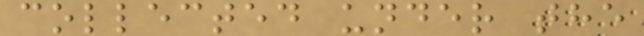collected under the
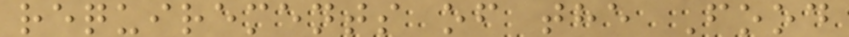requirements of the Food
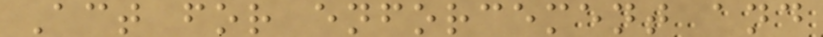Act for enforcement and
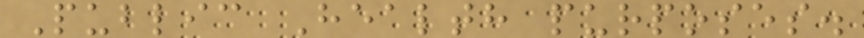Public Health purposes.
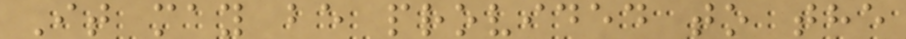It may be provided to the
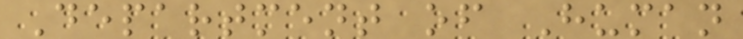Department of Human
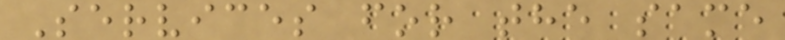Services for the same
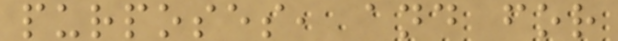purposes, and for
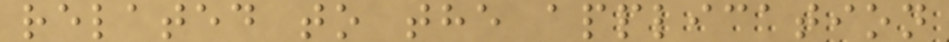related to the application
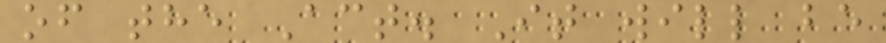of the Act. It will be
